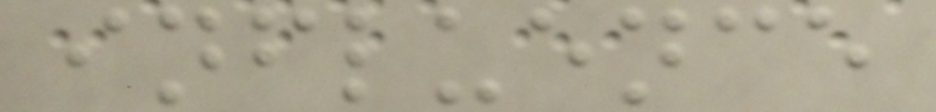influence
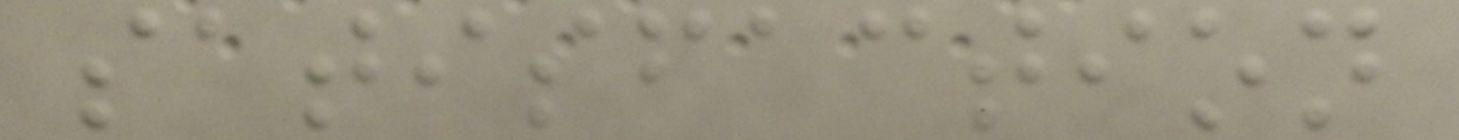satisfaction
